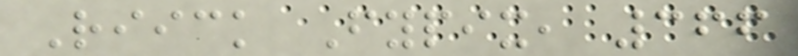Riick Fypix, 366
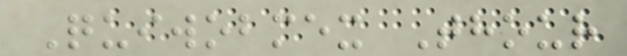Quiwobmex Thour
